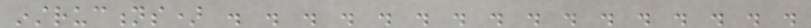instructions) . . . . . . . . . . . . . . . .
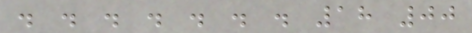. . . . . . . 18 00
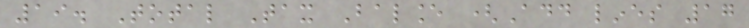19. Total Tax Balance (Add lines 17
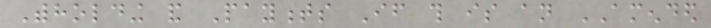Withholding and Payments If this is an AMENDED
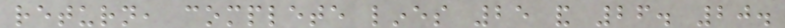return, complete lines 25 and 26. 20.
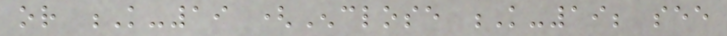or K-19 (Enclose K-19; see
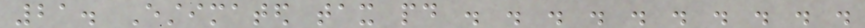21. Estimated tax paid . . . . . . . . . .
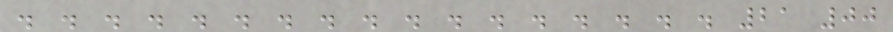. . . . . . . . . . . . . . . . . 21 00
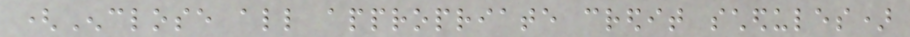(Enclose all appropriate credit schedules)
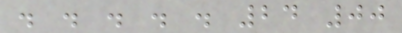. . . . . 24 00
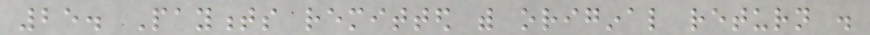25. Payments remitted with original return .
